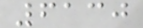6130
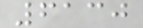6130
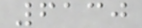6130
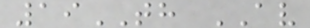19TH AV
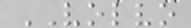VOLVO
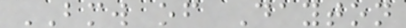BMW of Dayton
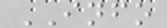INFO
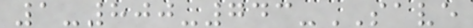1-800-743-SAVE
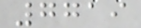7719
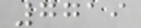7719
